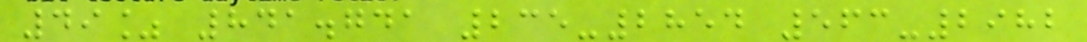49% 841.741 235-2854 563-2982
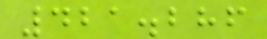421.286
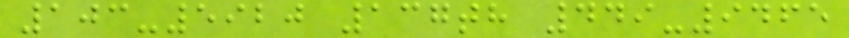103-5920 137th 449-9465
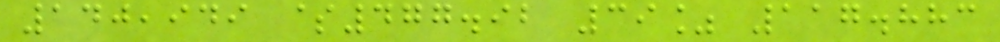140,949 $477.92 39% 117.883
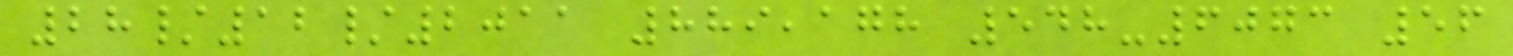28/12/2011 889,178 548-6073 56
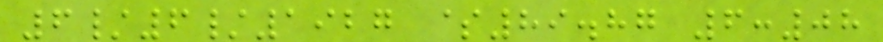6/6/1927 $89.87 6:08
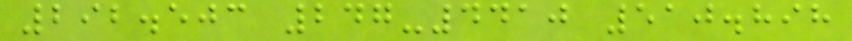292.503 247-4410 510.898
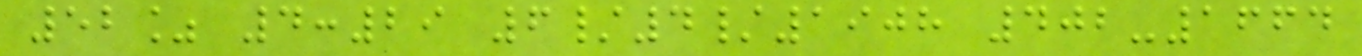52% 4:29 6/4/1908 402-1664
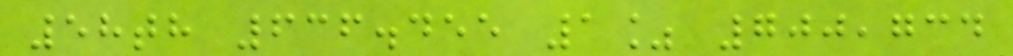58th 636.455 1% 700,734
